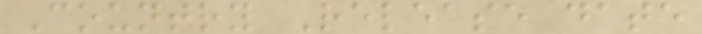Country Release date
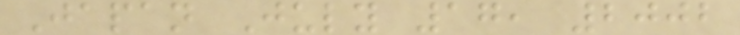Japan July 17, 2002
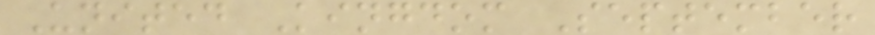United Kingdom September
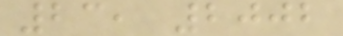23, 2002
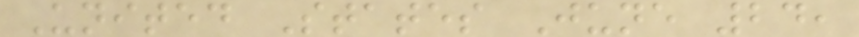United States June 24,
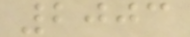2003
